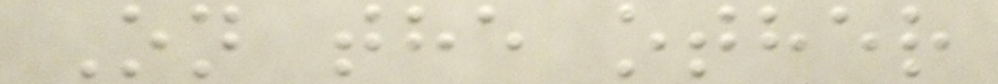On the other
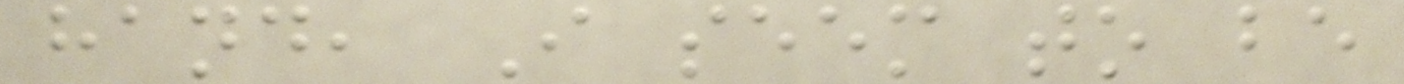hand, I seem to be
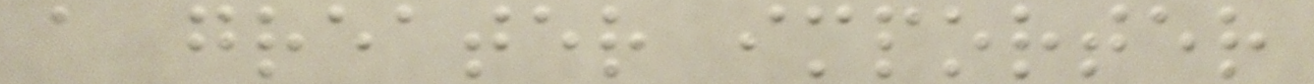a greater importer
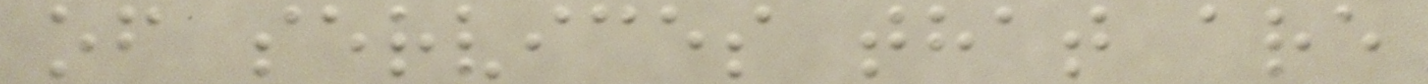of services that are
